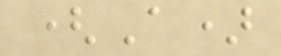(A)
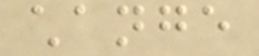change
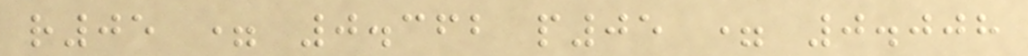r05 = 0.362 p05 = 0.008
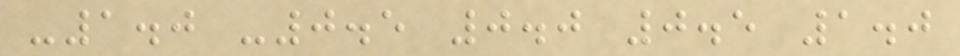-1.0 -0.5 0.0 0.5 1.0
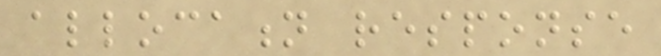allocation response
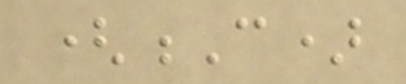(C)
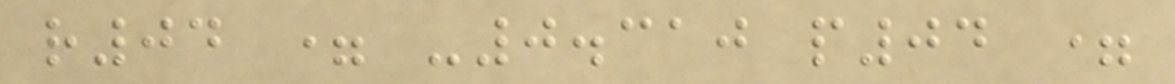r04 = -0.310 p04 =
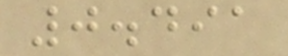0.491
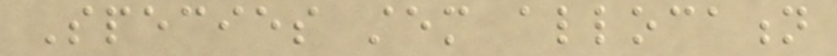Species stem allocation
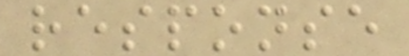response
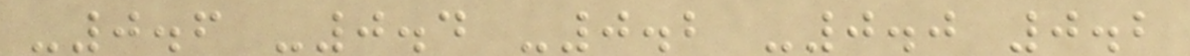-0.6 -0.4 -0.2 -0.0 0.2
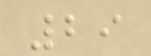29
